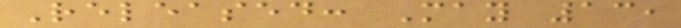Released: May 13,
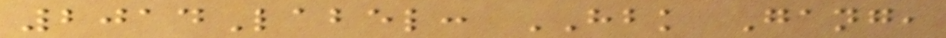2014Label: HBK Gang,
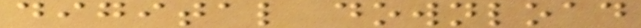digital download
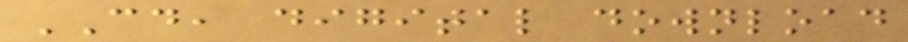CD, digital download
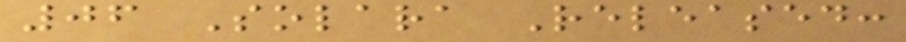06 Solara Released:
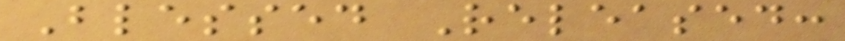Blessed Released:
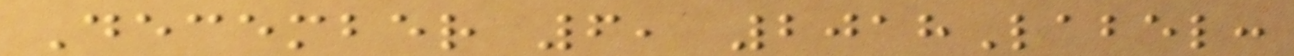December 6, 2018Label:
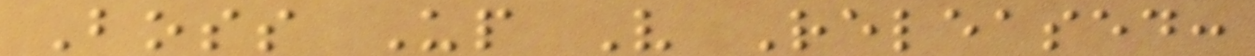Boss Up V Released:
